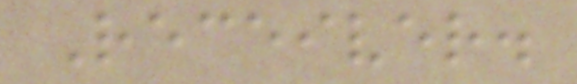Receiver.
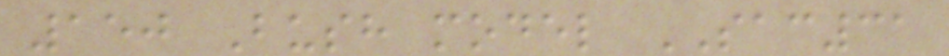150 Bush model SAC31
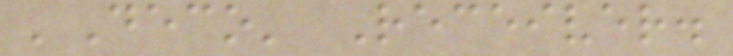'Deco' Receiver.
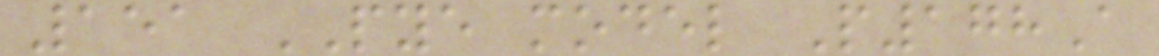151 PYE model P178A
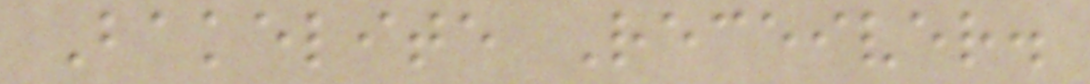Bakelite Receiver.
